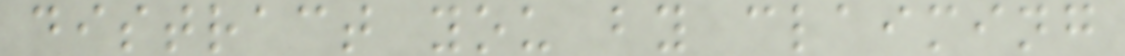distract you by claiming
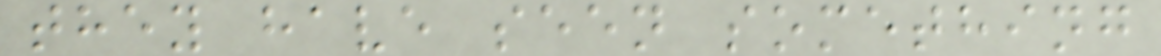they have seen something
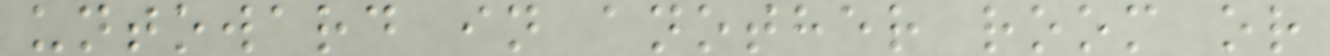untoward in another room or
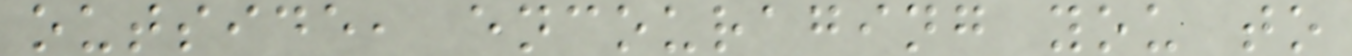outside, encouraging you to
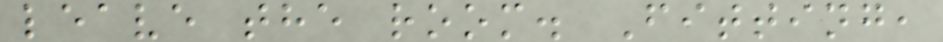leave the room. Fitting,
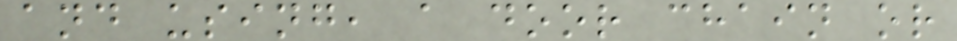and using, a door chain or
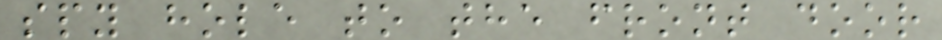spy hole to the front door
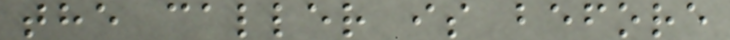the caller is before
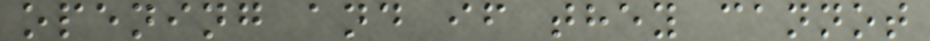opening and if they cannot
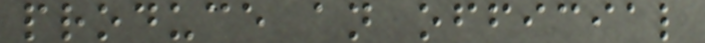produce an official
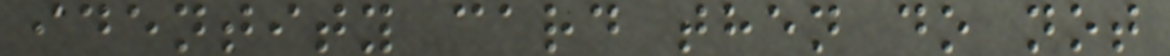identity card then do not
